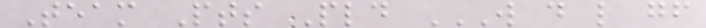Team Pts Pld W D L GF
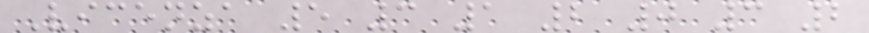Vicenza 5 3 1 2 0 3 2
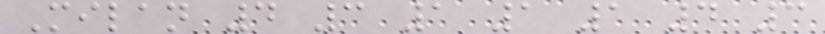Milan 4 3 1 1 1 4 3
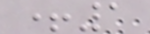+1
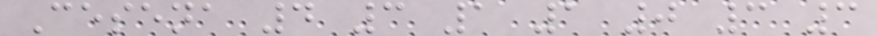Cesena 4 3 1 1 0 3 3
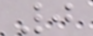0
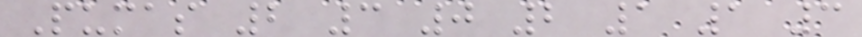Pumas 2 3 0 2 1 1 3
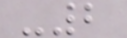-2
